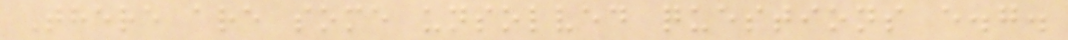There are some unsolved questions e.g.
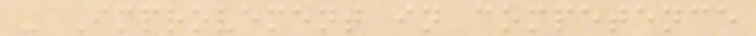- Improvement in competence
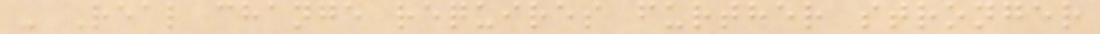- Real change requires further stronger
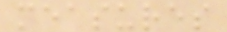measures
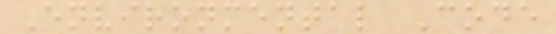Environmental Code
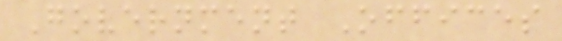Government Offices
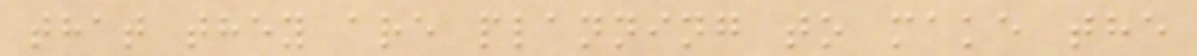that they are planning to make the
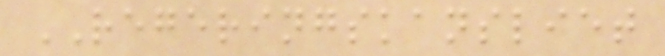REGERINGSKANSLIET
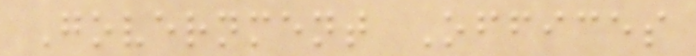Government Offices
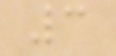3
